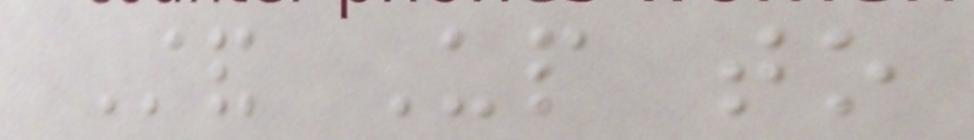Stand Up to
